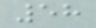58
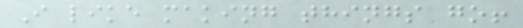I like making things go!
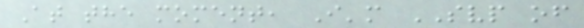At the moment, I'm SVP of
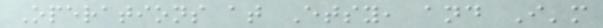Operations at Etsy, and I'm
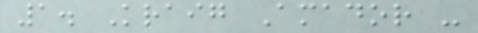1. Kraig Amador -
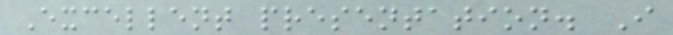Excellent presentation. I
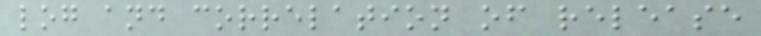log and correlation of release
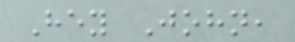Hey John,
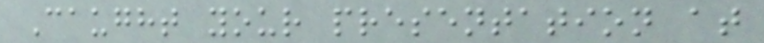Caught your presentation at
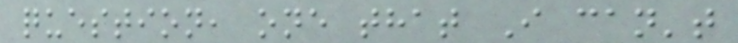question, one that I can't
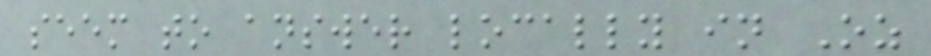seem to answer locally in Oz
